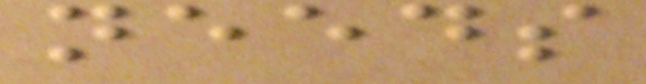needs
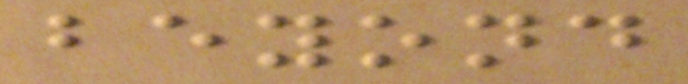beyond
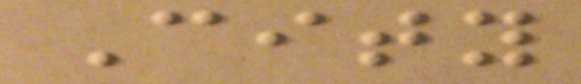City
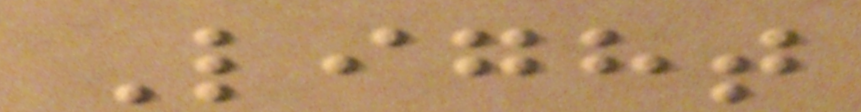Light
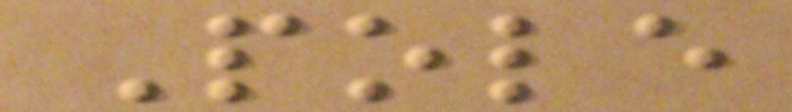Pole
